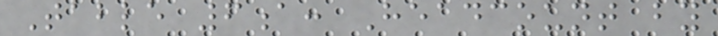Table 6a: Headcount by
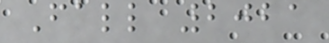Fall 2021
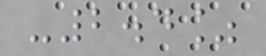-2.4%
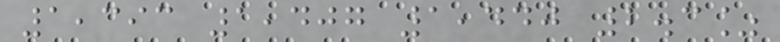1,393 1,407 1,440 2.3%
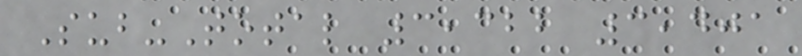Sub-Total 3,322 3,401
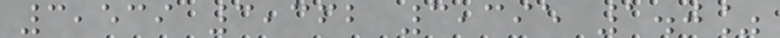3,539 3,362 3,395 1.0%
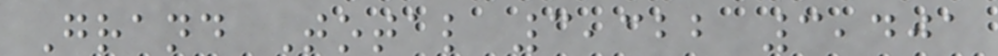Grand Total 3,322 3,401
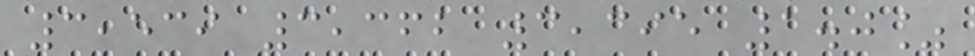3,539 3,362 3,395 1.0%
